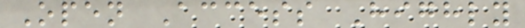Open Access Highly
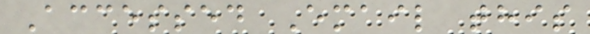Accessed Email this
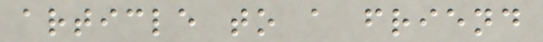article to a friend
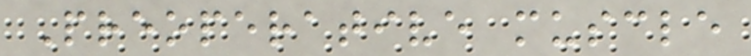Preoperative muscle
